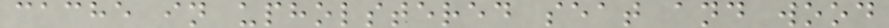cache in upholstered seat and wood
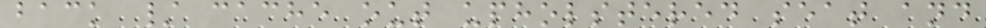back / cache out upholstered seat and
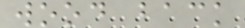wood back
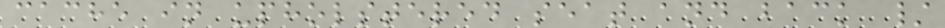cache in upholstered seat and back /
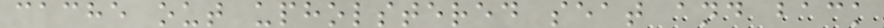cache out upholstered seat and back
